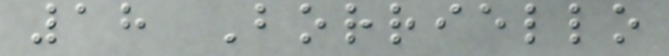18 Borriello
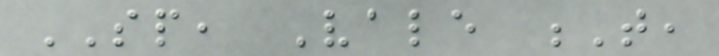SP, Vale T,
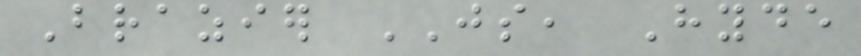Brazier JS, Hyde
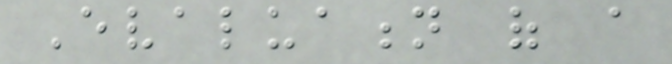Evaluation of a
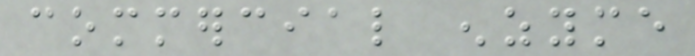commercial enzyme
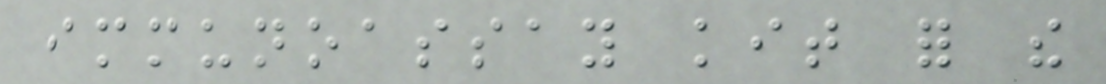immunoassay kit for the
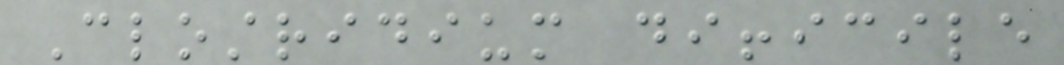Clostridium difficile
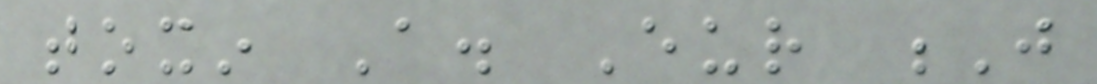toxin A. Eur J
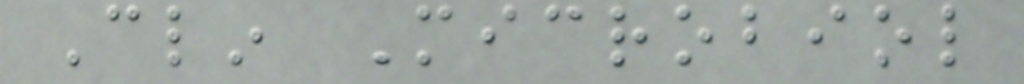Clin Microbiol
